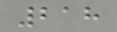218
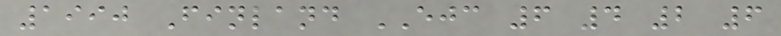1990 Finland EJC 6 4 2 6
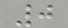0
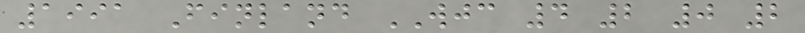1991 Finland WJC 4 2 0 2
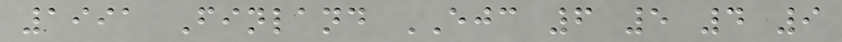1991 Finland EJC 6 5 4 9
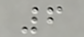6
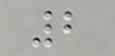2
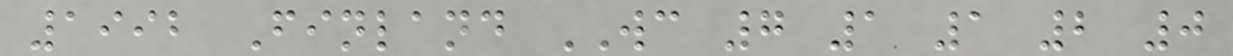1992 Finland WC 7 1 1 2 0
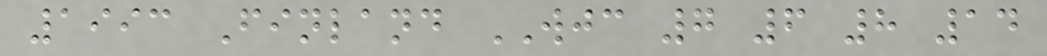1993 Finland WJC 7 6 8 14
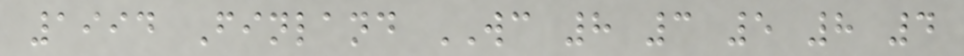1994 Finland WC 8 3 5 8 4
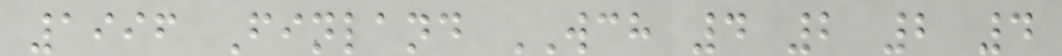1996 Finland WCH 4 2 2 4
